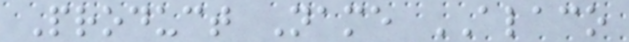Product Name ALACO
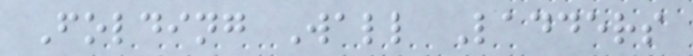Folding Wall Ladders
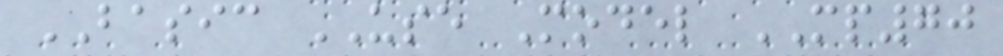BASIC USE Model MP70
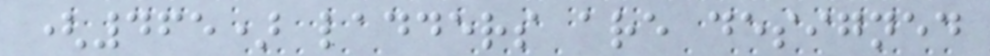(465) ladders are designed
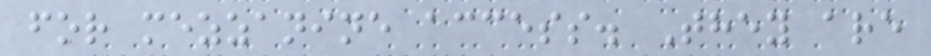for mezzanine access. They are
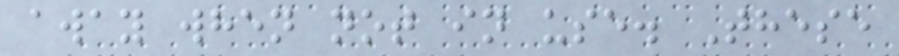away when not in use. These
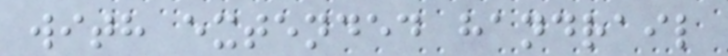with extended handrail
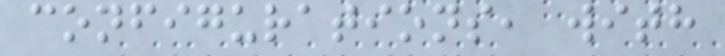configurations, with
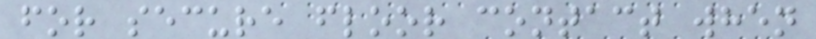for secure floor contact when
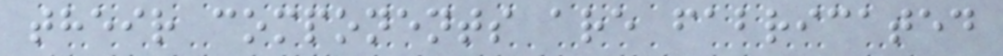their components are fabricated
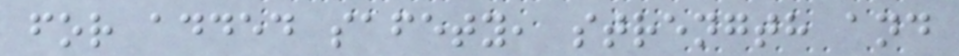for added safety, strength and
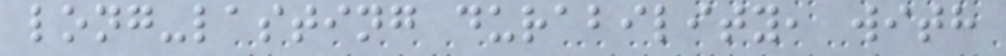long-lasting durability, with
